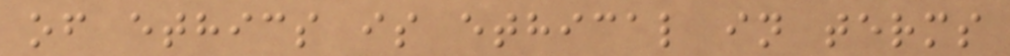of ethics is ethical in terms
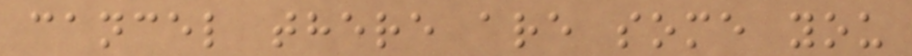cancel there are some you
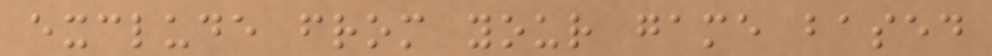exclude from your game based
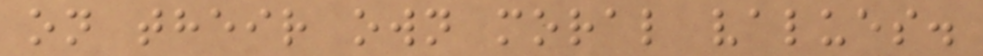on their own moral values.
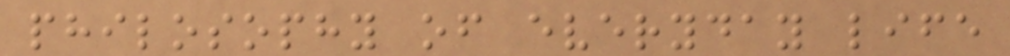philosophy of everyday life
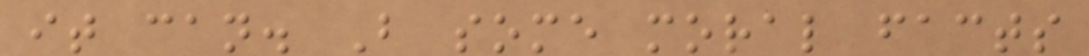it can. B some moral facts
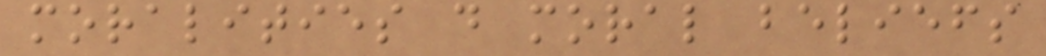moralities d moral beliefs
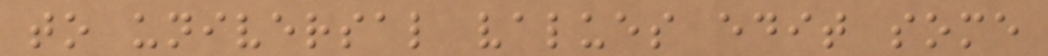to universal values edit some
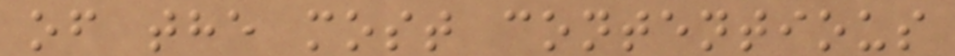of the most contentious
